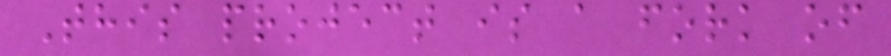This project is a fork of
